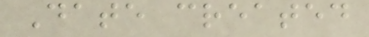Date created
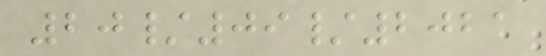20/09/2021
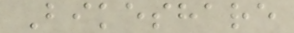Bikeshare
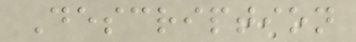Description
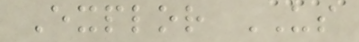Explor US
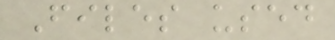Files used
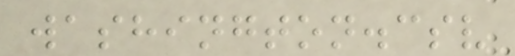washington.csv
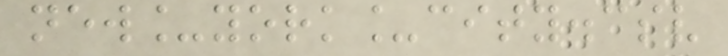new_york_city.csv
